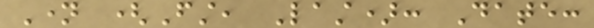Name (First, Last): Date:
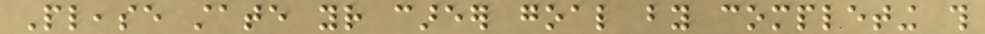Please state your career goal by completing this
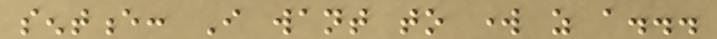sentence: I want to work as a...
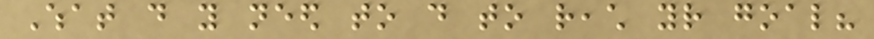What do you need to do to reach your goal?
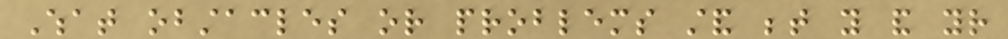What obstacles or problems stand between you and your
